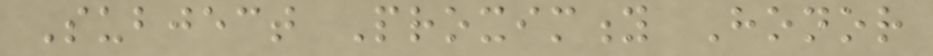Subject Proximity Honor
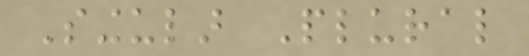Singular Plural
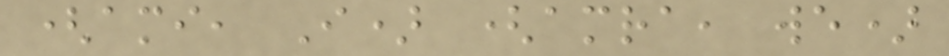(ami, I) (amra, we)
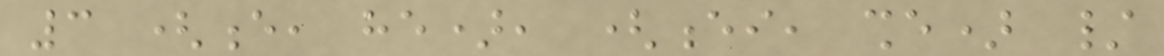3 (e, he), (ei, she) /
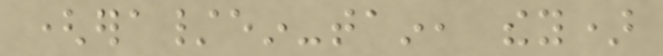(era/ein-tain, they)
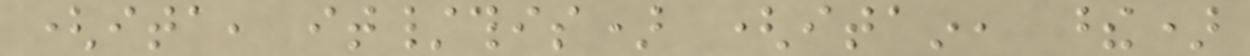(ita, it/this) (itain, these)
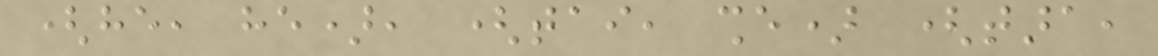(he, he), (tai, she) (tara,
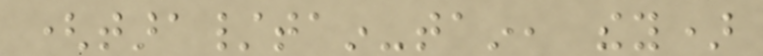(tara/tain-tain, they)
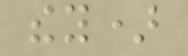they)
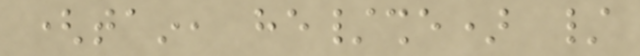(tain, he/she) /
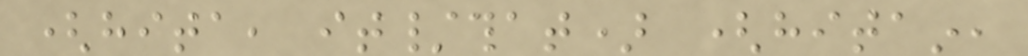(hita, it/that) (hitain,
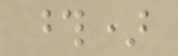those)
